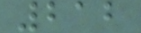212
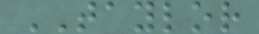TAYLOR
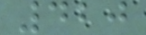420
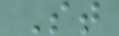St
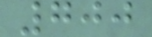700
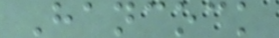Hancock
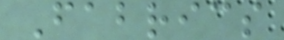Fabrics
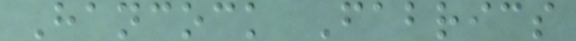Hancock Fabrics
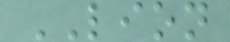LION
